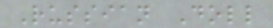Russian Doll
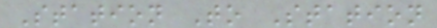Station To Station
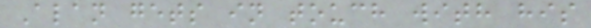Alan gets in touch with his
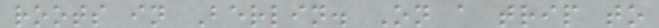roots in Berlin. On a trip to
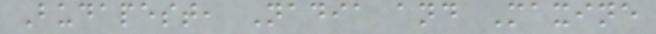Budapest, Nadia and Maxine
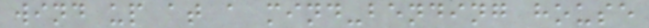wind up at a mind-bending house
